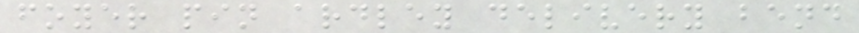foyer pin ardley delivery bend
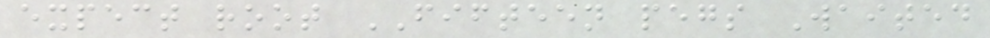expect root FIFTEEN pegs Waited
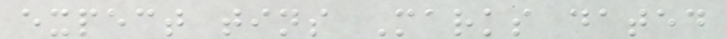expect tins Marks dated
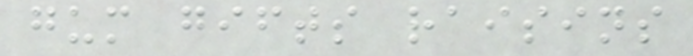gum gifts raisins
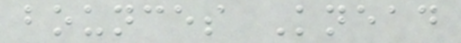bounces Knead
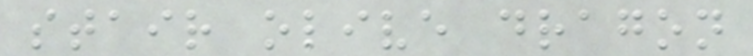stair olive dragon
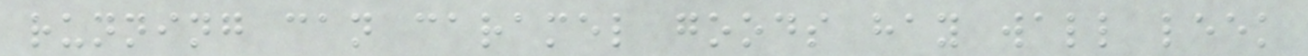running can caramel goods hay wall leek
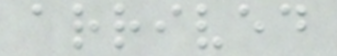arrived
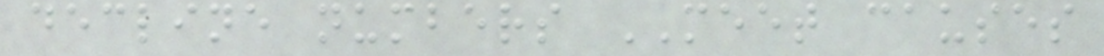decline numbers MEET causes
